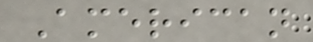American
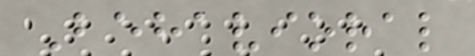Behavioral
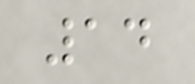14
